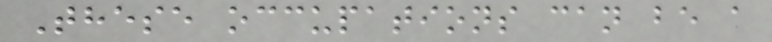These occupations can be a
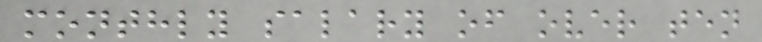monthly salary of over ten
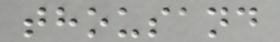thousand
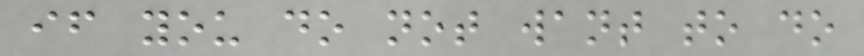if you do not want to do
